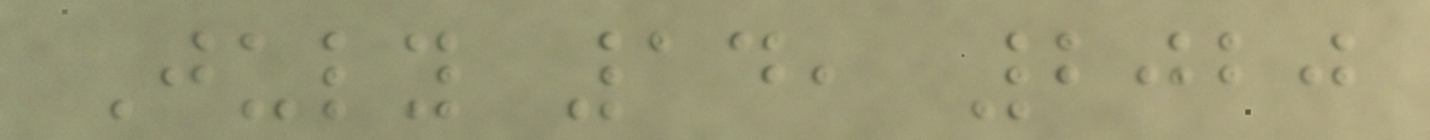July 14, 2020
